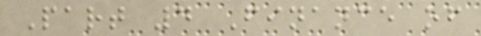Part 4 Finance of
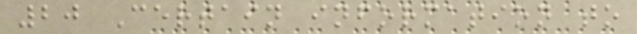20 Certain information to
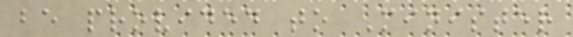be provided to Minister
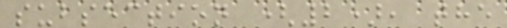subsection (2), the
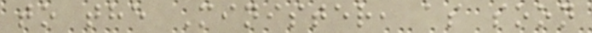to the Minister, as soon
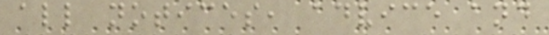all notices, advice and
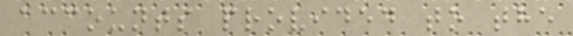accounts provided to the
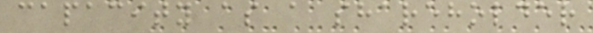capacity as a shareholder
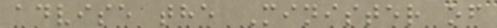advise the Minister of
